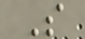S
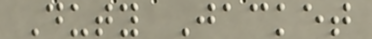Duty Jacket
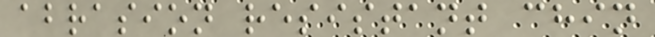abrasion resistant chin
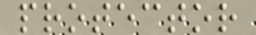protector
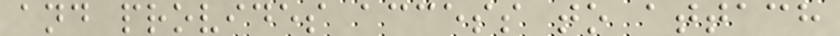and provides access to attach
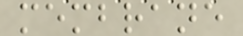membrane
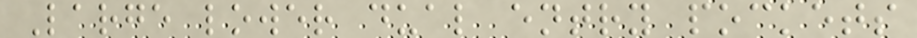Large lower dual entry pockets
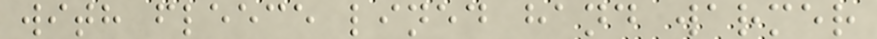with fleece lined hand warmer
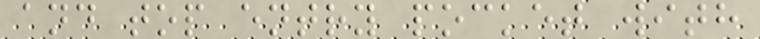and top entry pocket with
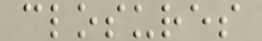closures
